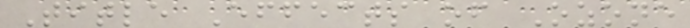Title Effects of Ozone
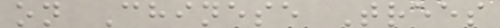on Chinese Trees
